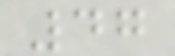47
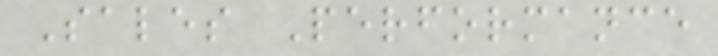Sales Performance
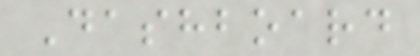Dashboard
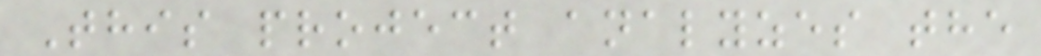This project analyzes the
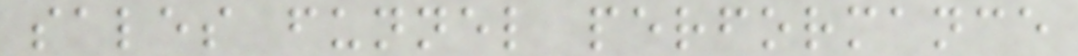sales funnel performance
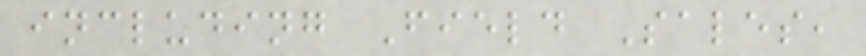including Field Sales,
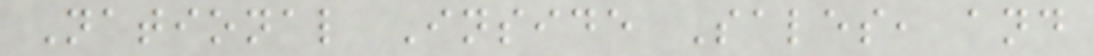National Inside Sales, and
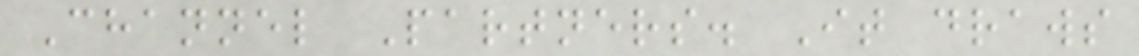Channel Partners. It draws
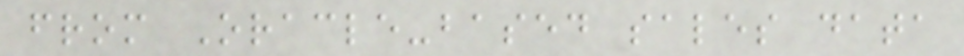from Oracle-based sales data
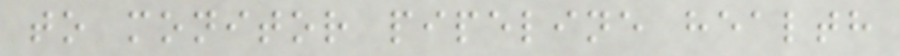to monitor pipeline health
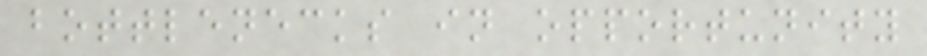bottlenecks in opportunity
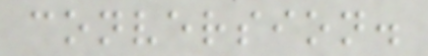conversion.
